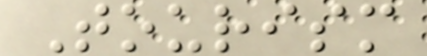Tourism
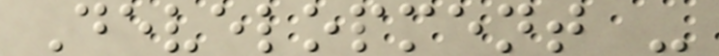Development -
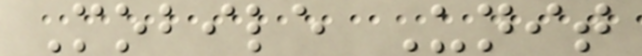Mobile Unit
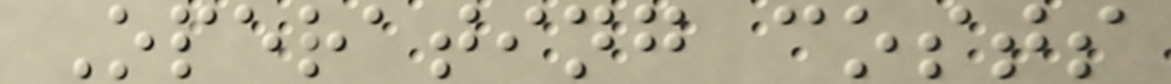Operating costs
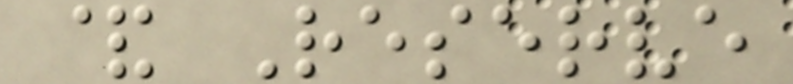& Reserve
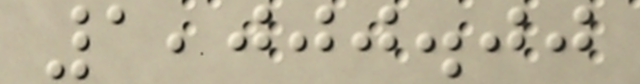1,000.00
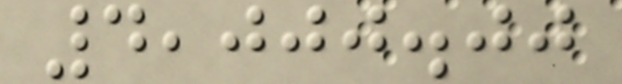4,000.00
